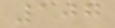107
